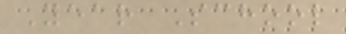Year School
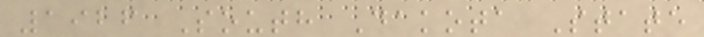1926 South Dakota State
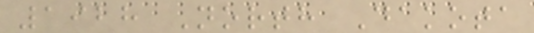1928 North Dakota
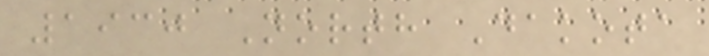1930 North Dakota
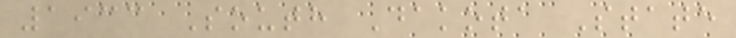1933 South Dakota State
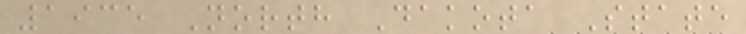1935 North Dakota State
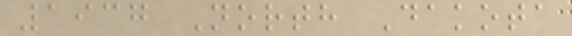1937 North Dakota
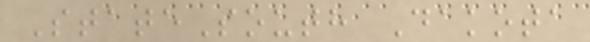StateSouth Dakota
